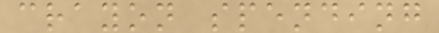crayon spending
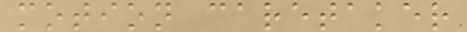motion caretaker
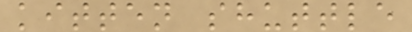kitten shuttle
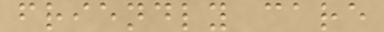friendly care
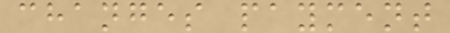changes payment
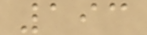193
